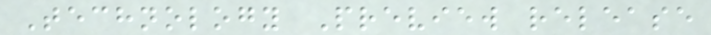Technology Preview release
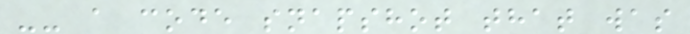-- a code snapshot that was
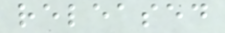released
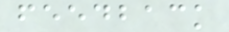feedback
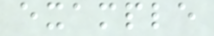example
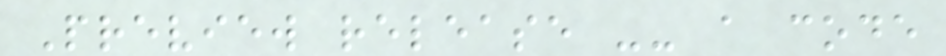Preview release -- a code
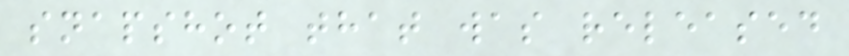snapshot that was released
